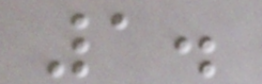1.
